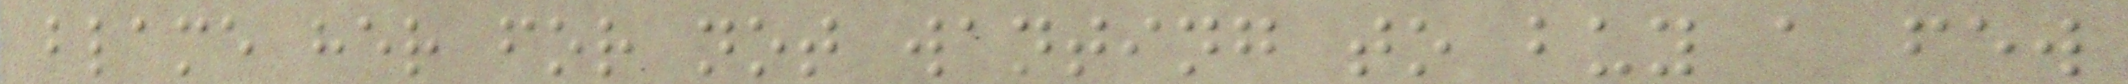blame her for not wanting to buy a few
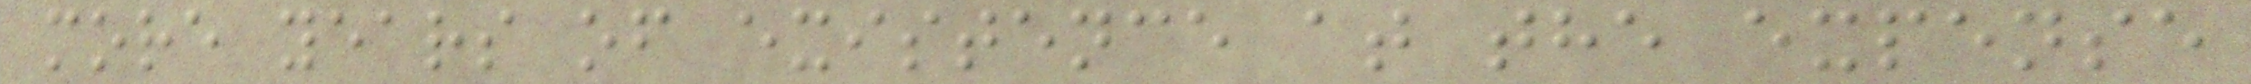more years of existence at the expense
